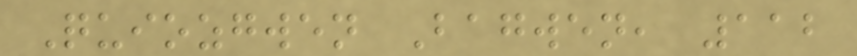Quiozgwen Bagwen, 112
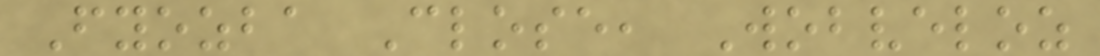Fyozba Close, Wobveloz
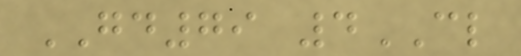GD79 4CL
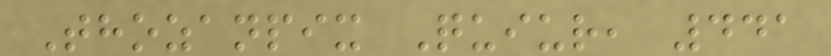Thozanpix Quiur, 441
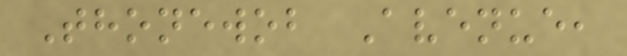Thonewob Avenue,
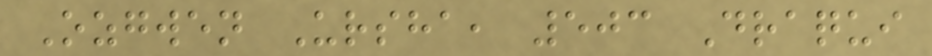Ozgwen Ursha, 503 Draqui
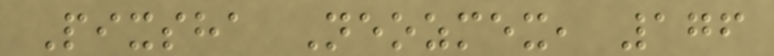Pixsha Neozmex, 176
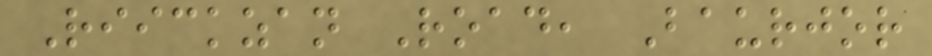Riickzan Road, Baurjor
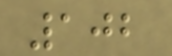102
